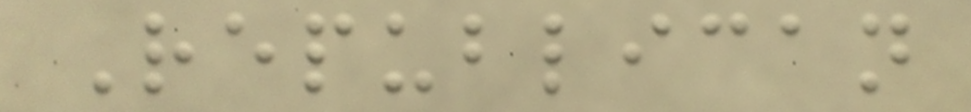Republican
